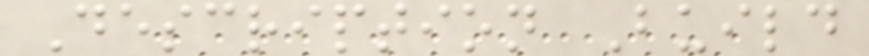Description Build
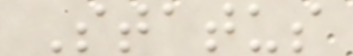Status
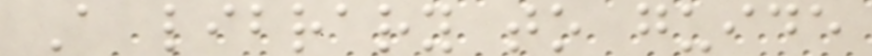A library to guide
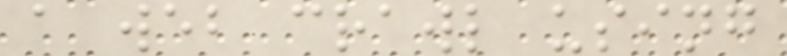a web crawl using
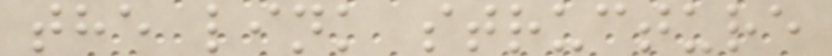the link structure
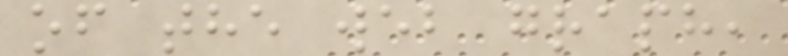of the web graph,
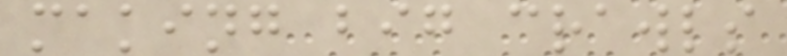making big crawls
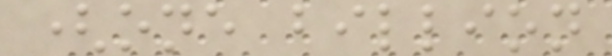(one billion
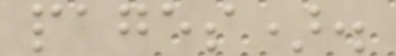pages).
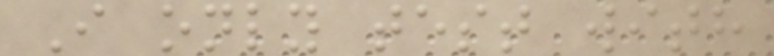I only test with
